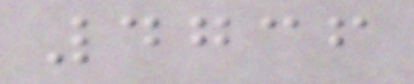4736
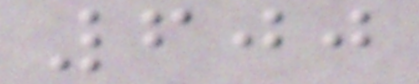600
